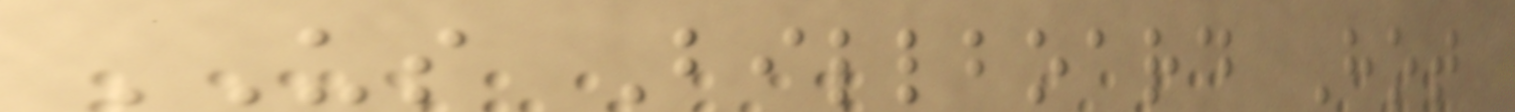US Billboard Hot
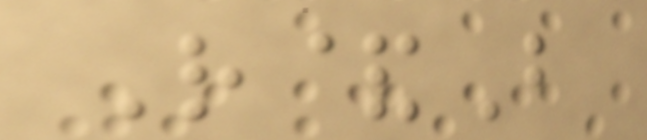R&B
